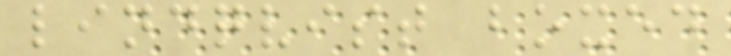lindqvist boxed
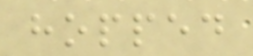hopped
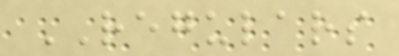REGULARS
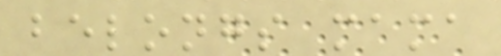belongs mama
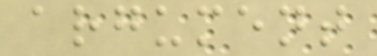argument
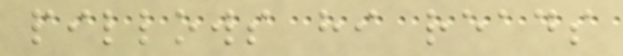pillows hi reads
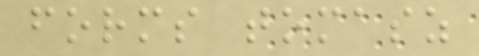forms tomasz
